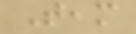Team
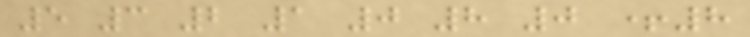5 3 2 1 0 8 0 +8
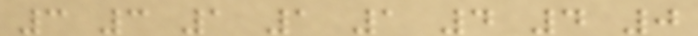3 3 1 1 1 4 4 0
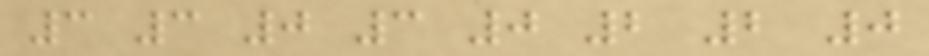3 3 0 3 0 2 2 0
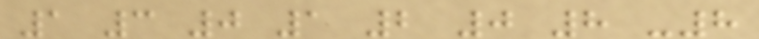1 3 0 1 2 0 8 -8
